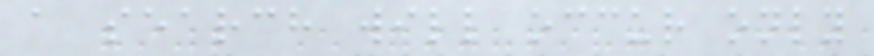a search will occur only
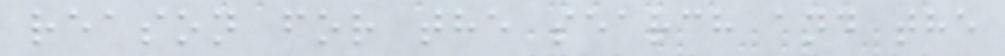reason for the search and the
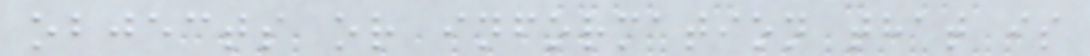objects or information that is
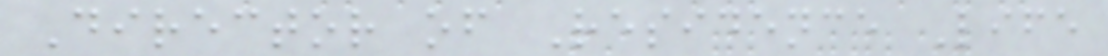Director of Residence Life
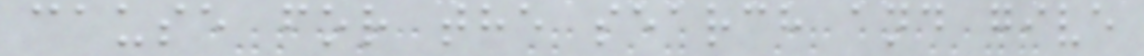cause for the search and give
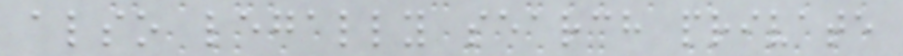also legally search private
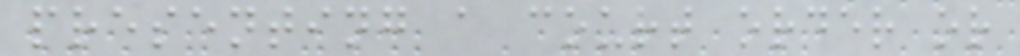presenting a court order or
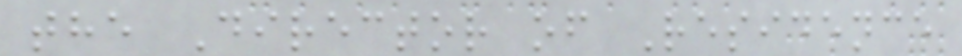the Director of Residence
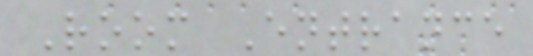Room Entrance
